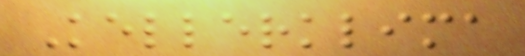Kellerklima
